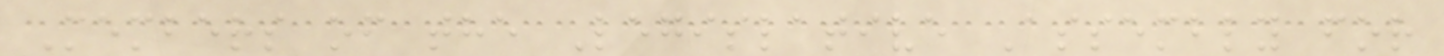Members of the Legislative Assembly for
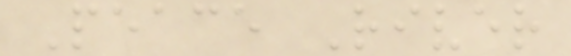Peace River
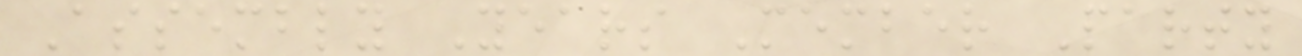Assembly Years Member Party
